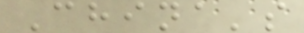China's
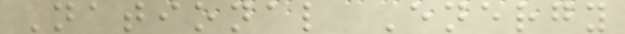National Energy
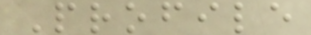Profile
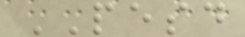PESD
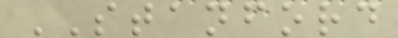STANFORD
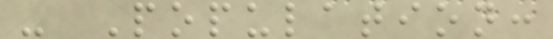- Population:
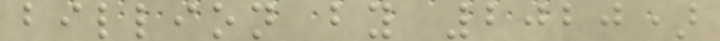billion by 2020)
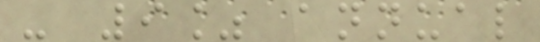- 9% annual
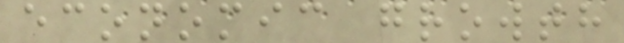economic growth
